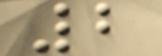2
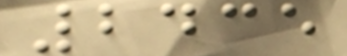2435
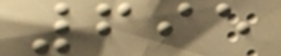695
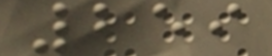259
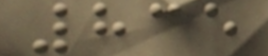835
